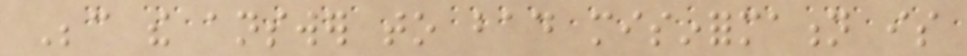Because the answer to bad misinformation is
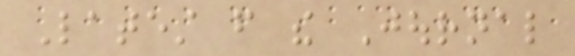Latest from the Journal
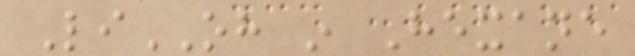LiOH in Hexane
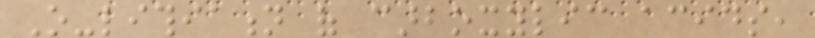O-lithiation of carboxylic acids,
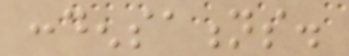condensations.
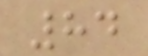84
